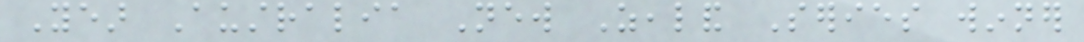Year Australia New Zealand Series winner
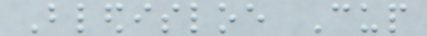Bledisloe Cup
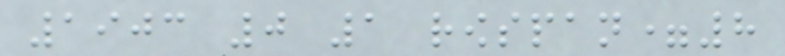1903 0 1 rowspan=8
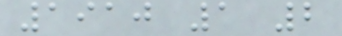1910 1 2
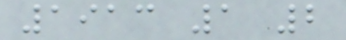1913 1 2
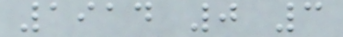1914 0 3
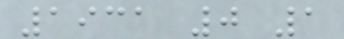1931 0 1
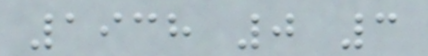1938 0 3
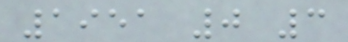1951 0 3
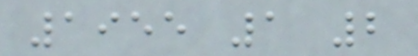1955 1 2
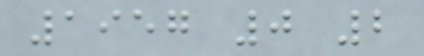1957 0 2
